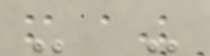- -
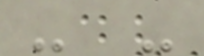- -
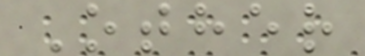Other
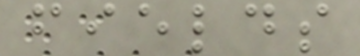fields
